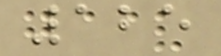125
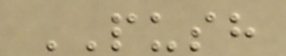PUSH
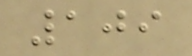109
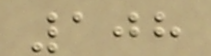108
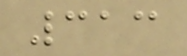313
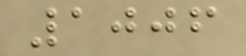1006
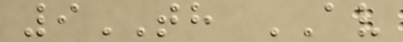9TH AV
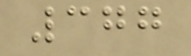377
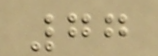77
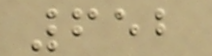652
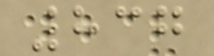837
